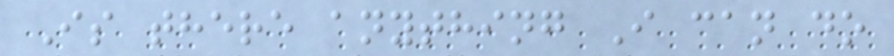Is there anything I can do
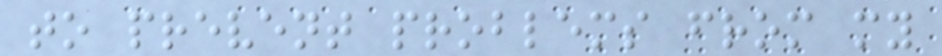to prevent problems from my
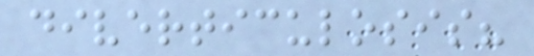diverticulosis?
